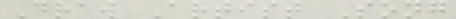Draw Artist Song
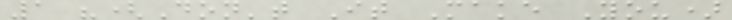1 "(Don't It Make You)
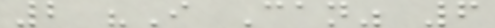2 "I Can" 6
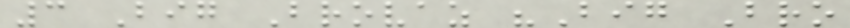3 Big Brovaz "Big Bro
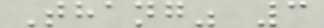Thang" 3
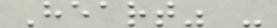Heart" -
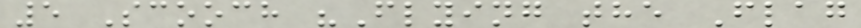5 Scooch "Flying the Flag
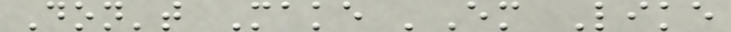Don't Make 'Em Like
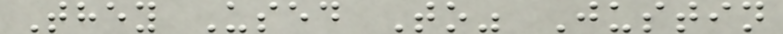They Used To" Justin
